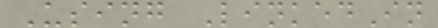Using LinkedIn
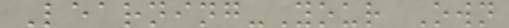Learning-Your Own
